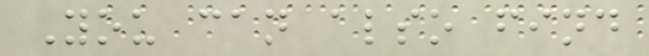You can also find
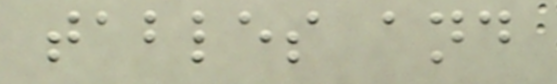tables and
